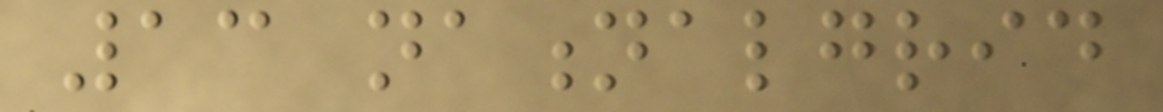13 nationalgrid
